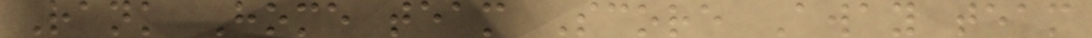Rank Home team Score Away team
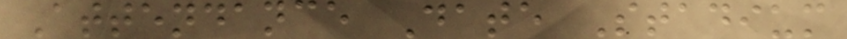Attendance Date Stadium
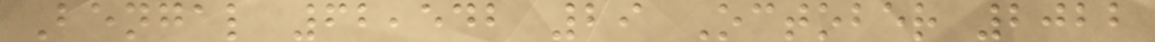Bengal 62,542 29 October 2022
